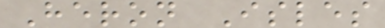Heron Isles
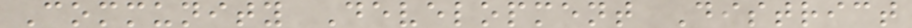Community Development District
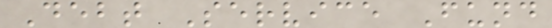Debt Service Fund
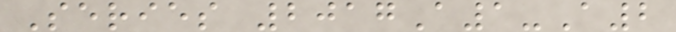Series 2017A1-A2
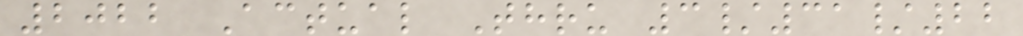2022 Actual Thru 3/31/22
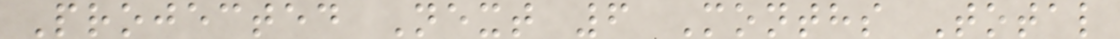Projected Next 6 Months Total
